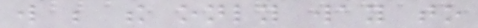will be the only way to
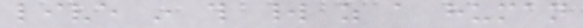live in this world as a human
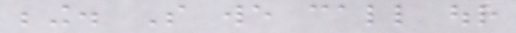being. So we call our
